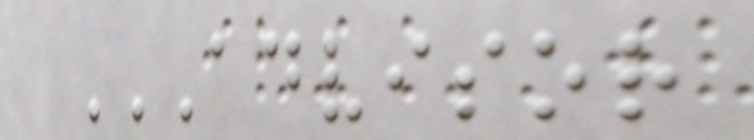ADVISOR
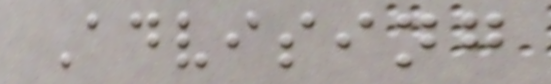Advising
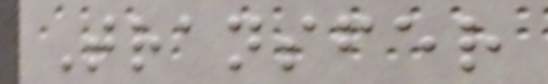Transfer
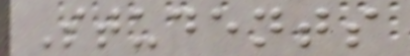Students
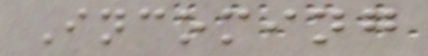Incoming
